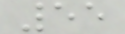55
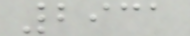2931
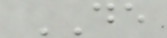DE
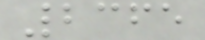2365
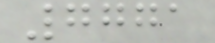7771
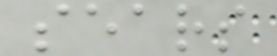sears
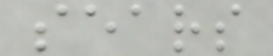sears
